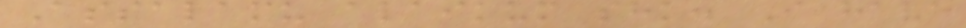Assalamu alaikum shk. I have
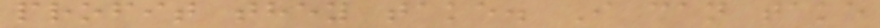profit they take. I can take
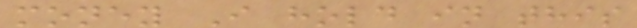money I hold in this
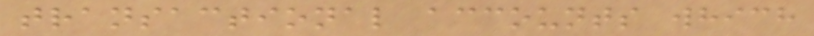transactional accounts which
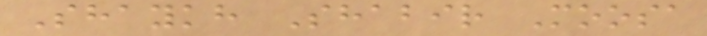Shaykh Shabir Moosa
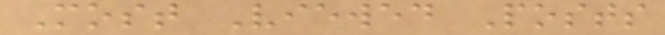Most Viewed Posts
